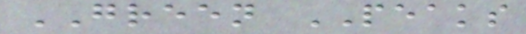GREEN PEAKS
